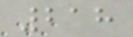218
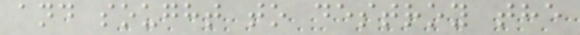and sought to destroy the
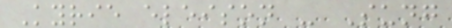Kyrie eleison - Sung
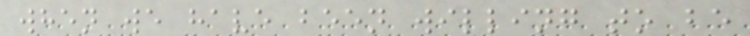when we have been willing to be
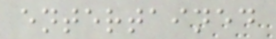entertained
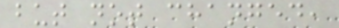but not changed,
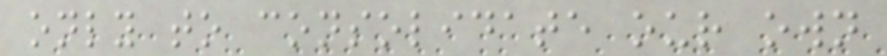only to consolidate our own
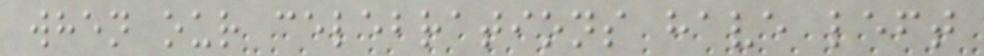when our celebrations have left
